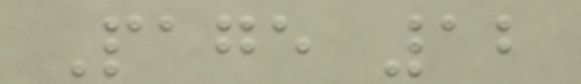Page 12
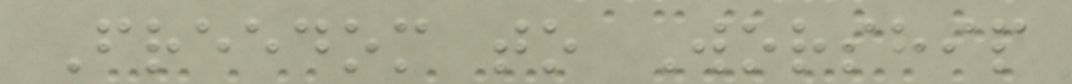Freedom to Worship
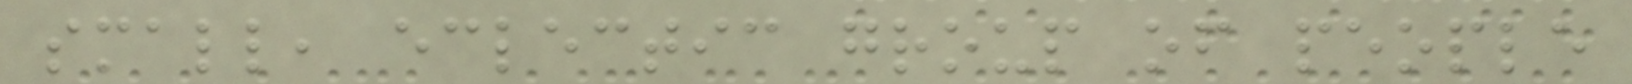small, eclectic group of people
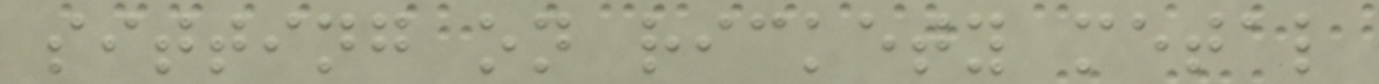sitting on rickety metal
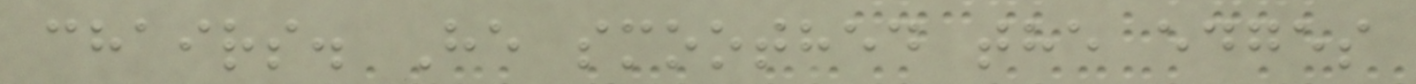chairs. He smoothed the edges
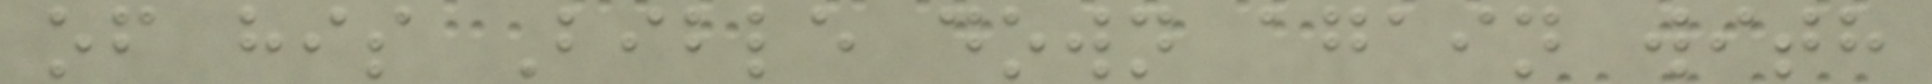of his Bible down again with
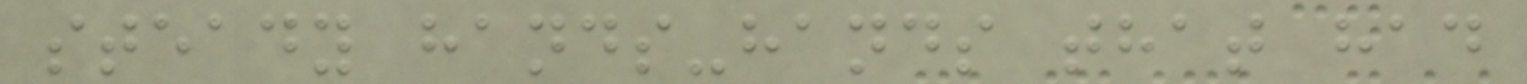steady hands-hands that had
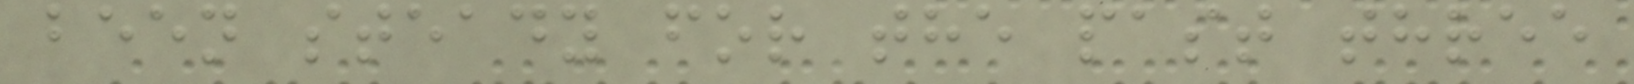been steady for the past three
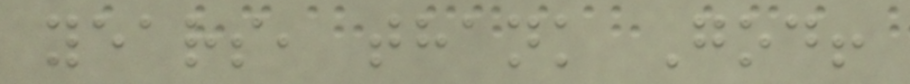years, thank God!
